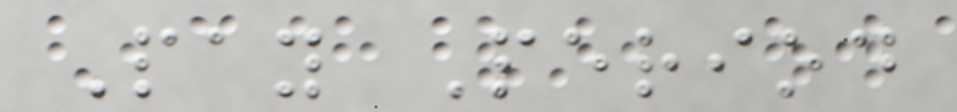Pay Period
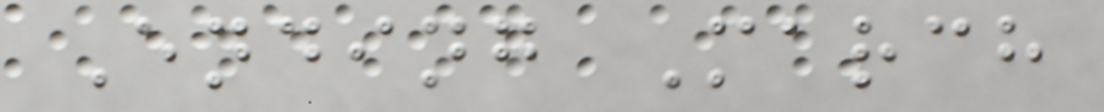Ending March
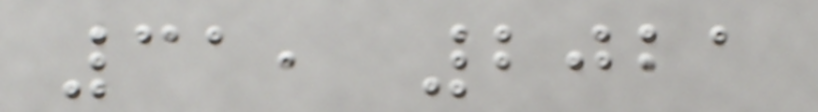31, 2021
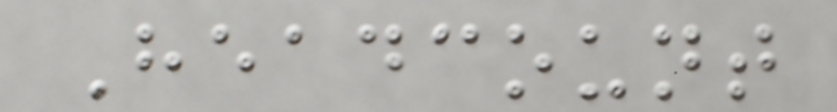Headcount
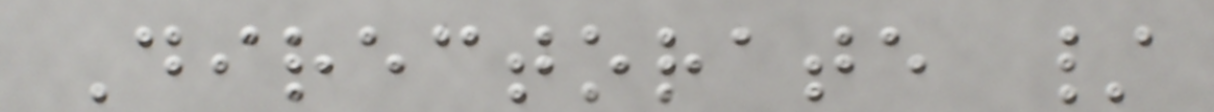Directorate /
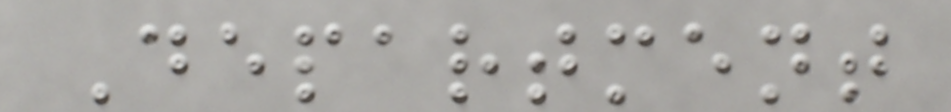Department
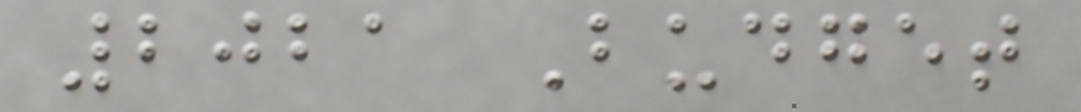2021 Budget
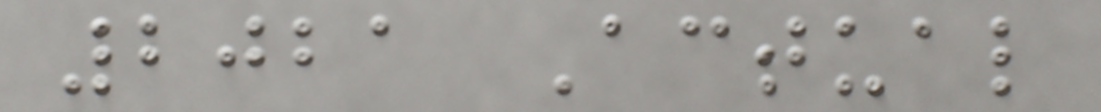2021 Actual
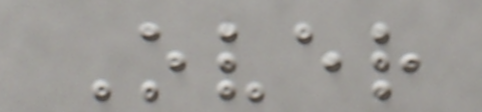Over
